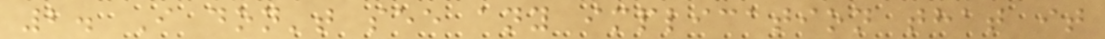2. I don't see any implication that it
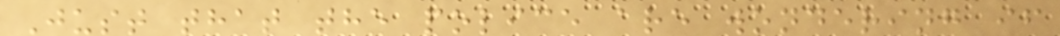Just that the police are wondering if
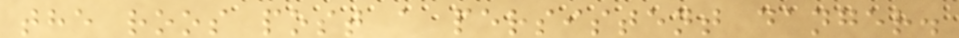the roos post a persistent danger.
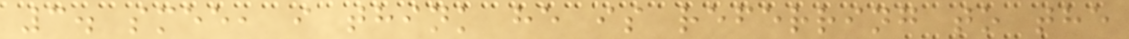3. smee, i think he is referring to the
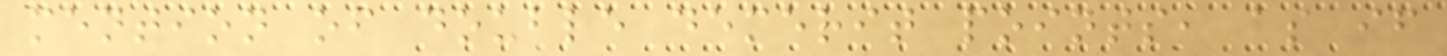mention of double demerit points, as if
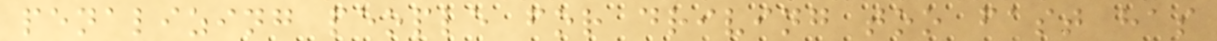penalizing people for driving too fast has
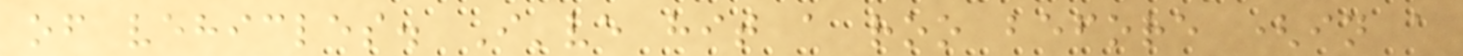of vehicles. I've hit a roo before (in a
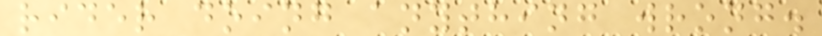rider doing anything wrong.
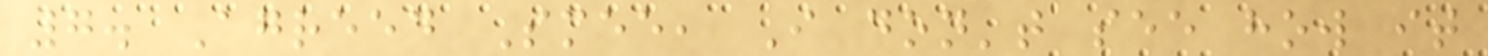7. Agreed Smee, I don't see how it
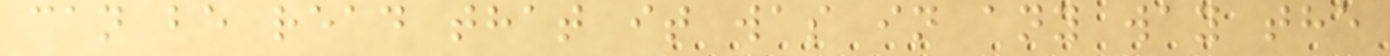can be read that it was in any way the
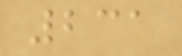231
